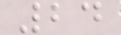24
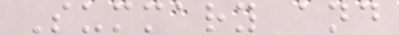Summary and
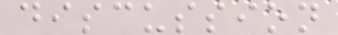discussion
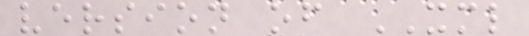version of XML
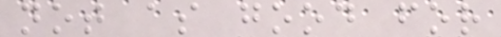not as good for
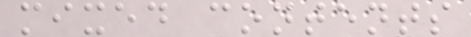mixed contents
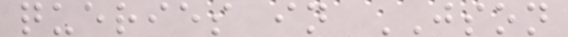queries in JSON
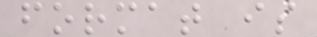format is
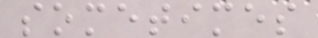sometimes
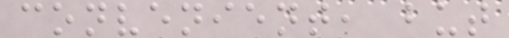convenient, but
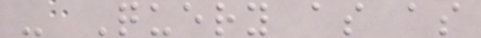- Query as as
